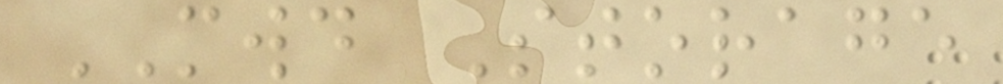MWD Storage
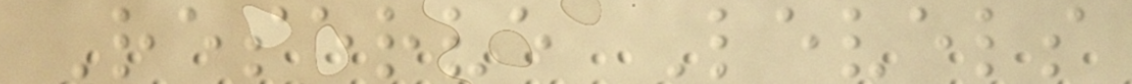Reserve Levels
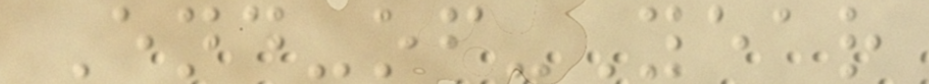End-of-Year
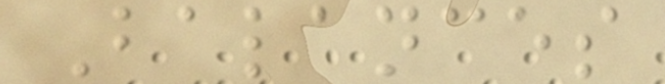Balances
